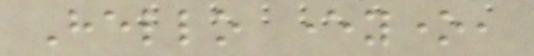Hello everyone,
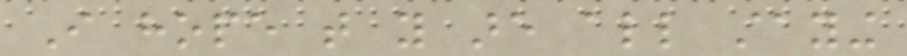I hope that you are all staying
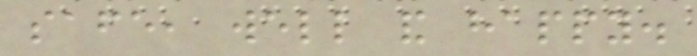safe, well and happy.
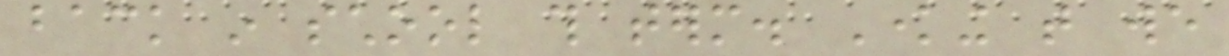back in school this term. Knowing that we
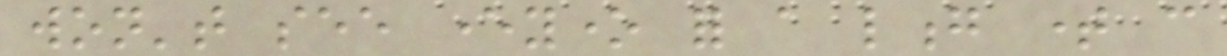won't see everyone for a long time can
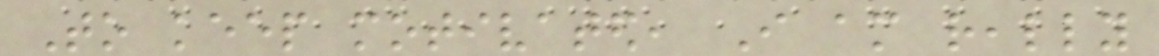To keep motivated, I am really
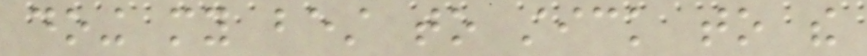doing my best to stick to the
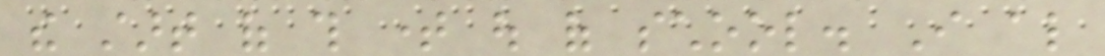the start of this time out of school. I also
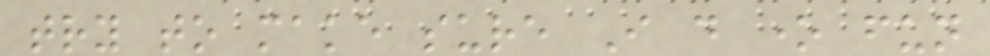try to make sure I do one fun
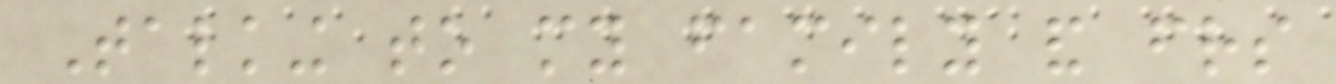Talking to my family and friends
